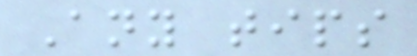Any tips
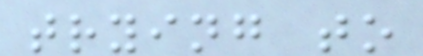trying to
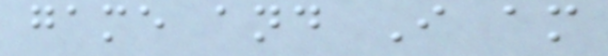game and I am
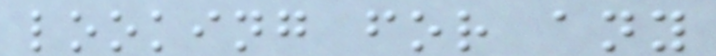looking for any
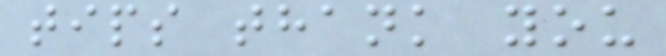tips thank you
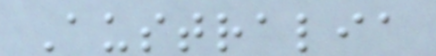Australia
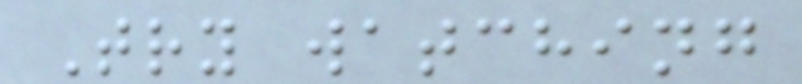Try watching
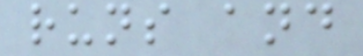runs and
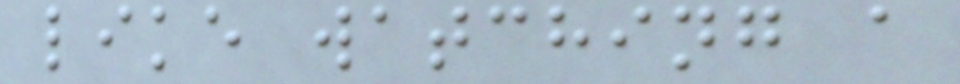like watching a
